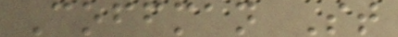Coffman St
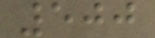500
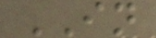IN
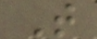T
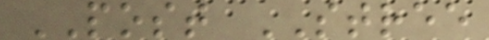POST STREE
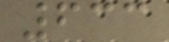633
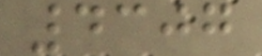4307
